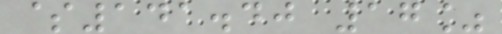$141.40 17%
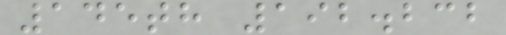145th 192.232
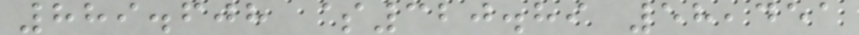889.608 $320.89 58,451
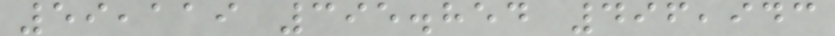59,119 395.854 496,943
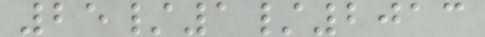25/1/2013
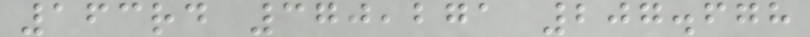163rd 370,271 207.678
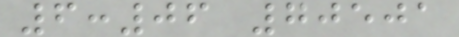6:06 70501
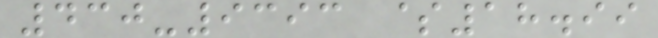430-9393 $18.99
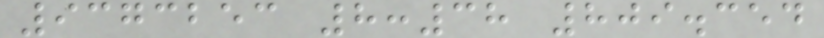9373253 8:38 809.354
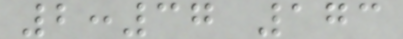2:37 173
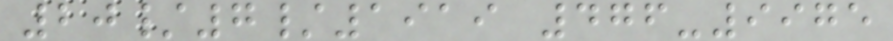20/7/1919 476-9975
